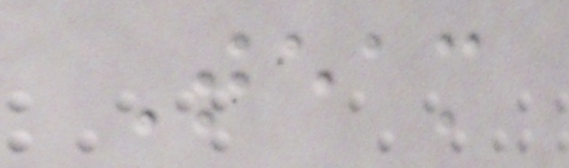Team
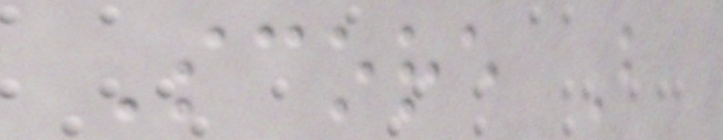Score B
